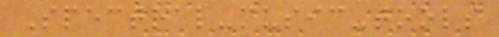Spectral-music-tools
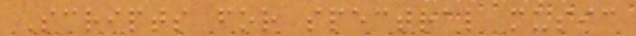Scripts for spectral music
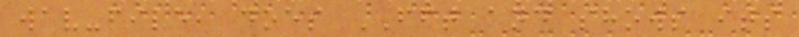wav-file, does FFT and shows its
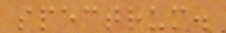spectrum.
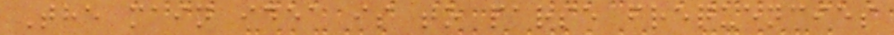The main idea is to parse frequencies
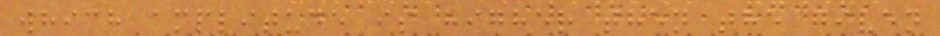which amplitude is higher then the given
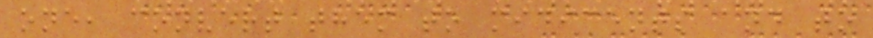one, convert them to midicents and to
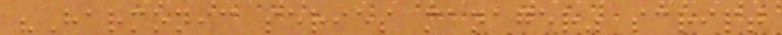"Harmonic series manager" script
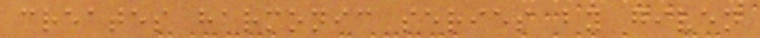creates harmonic series by given
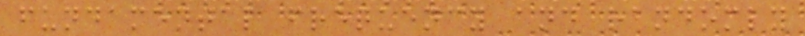fundamental frequency and randomly
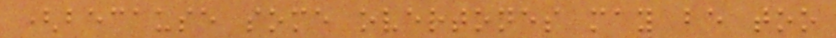(because some overtones may be too
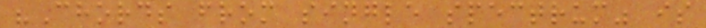"Chords from single spectrum" is
